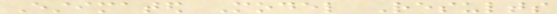Estimated Model Results
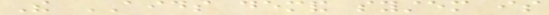The AIDS demand system is
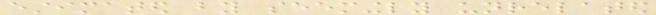estimated by seemingly unrelated
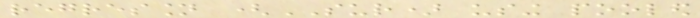regression (SUR) using pooled
